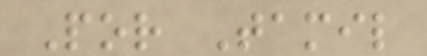Por Tamil
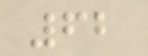62
